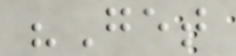"Get
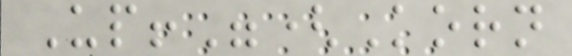Up!"(Korn
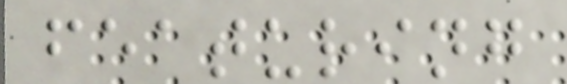featuring
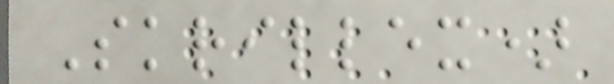Skrillex)
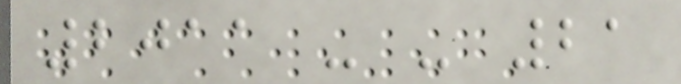2011 - - 21
